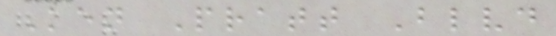Ken Pratt Blvd
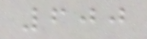600
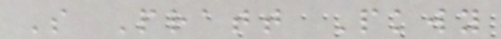S Pratt Pkwy
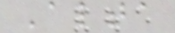Alta
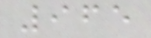965
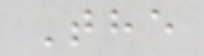The
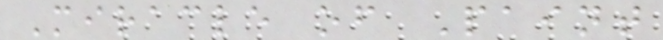Miracle of Paint
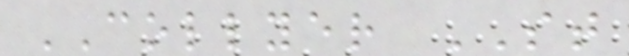COLLYER ST
